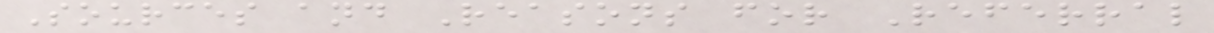Sources and Reasons for Referral
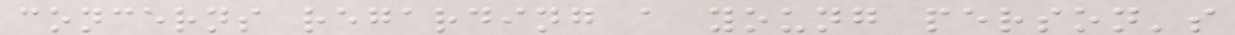concerns regarding a young person's
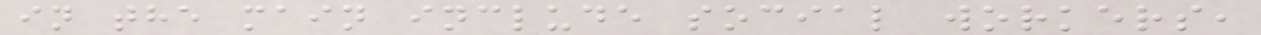in the main include social workers,
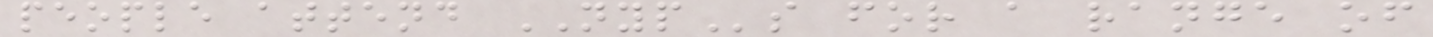people attend NYPs for a range of
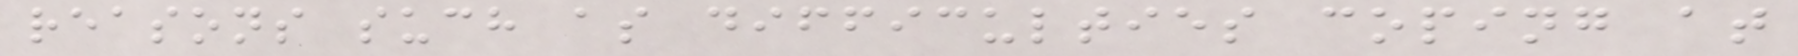reasons such as difficulties coping at
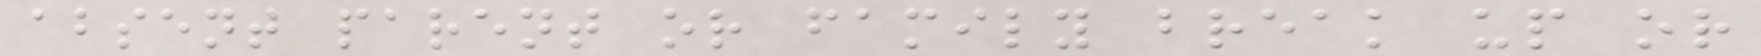absent parent or family break up or
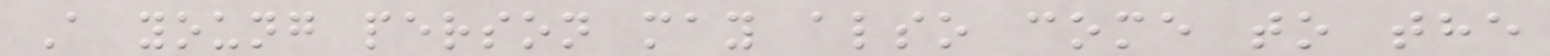A young person may also come to the
